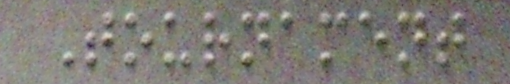Tournament
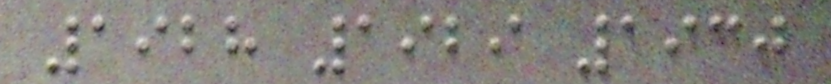1928 1929 1930
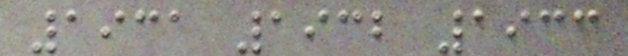1931 1932 1933
